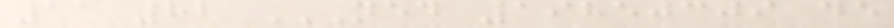11 82 NED 19850309 DE
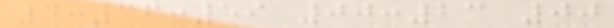4:36:59 00:23 00
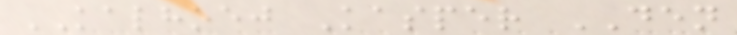KALHOEJ Kasper DEN
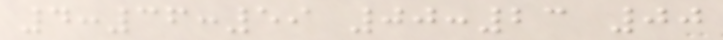4:36:59 00:23 00
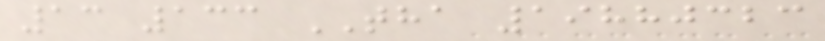13 133 THA 19880323
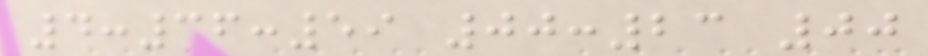4:36:59 00:23 00
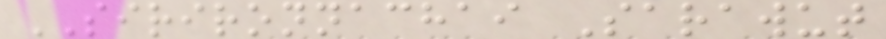SIRIRONNACHAI Sarawut
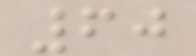60
